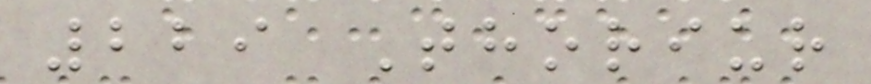229 Thoriur
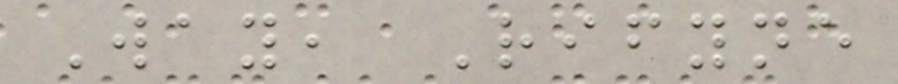Way, Rifyne
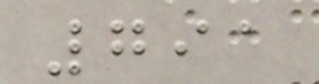791
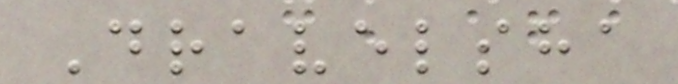Dravelsha
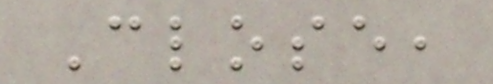Close,
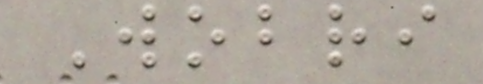Wobri
